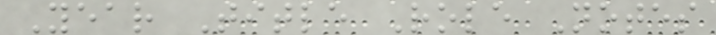Year Title Role Notes
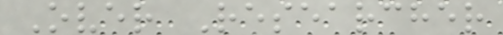Over Researcher
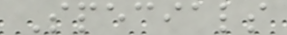Specials
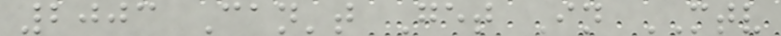2003 Can't Get In MTV
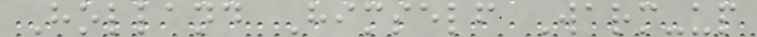Holland Himself Warm-up
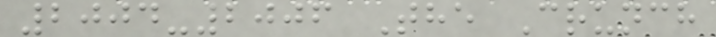2004-2006 The Crunch
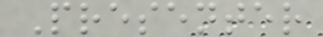Presenter
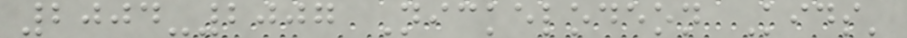2004-2007 Nickelodeon Kids'
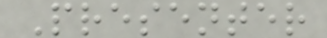Presenter
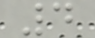4
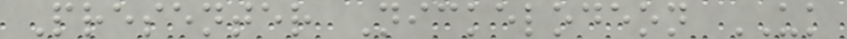Presenter Nickelodeon UK
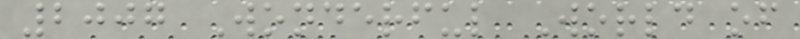2007 Wonderful World of
